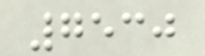7530
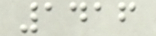1416
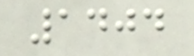1404
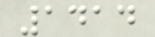1414
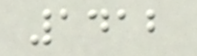1412
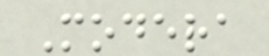Modera
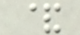&
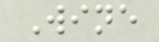Wine
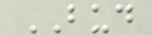BUD
